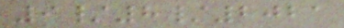9/8/2021
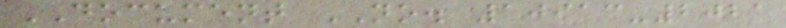DOCUMENT NO. 10913-2021
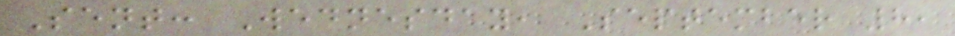Sent: Wednesday, September 8,
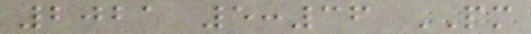2021 5:36 PM
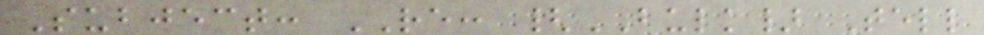Subject: RE: {BULK} Tell
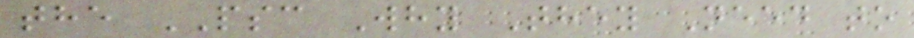the PSC Why They Need to
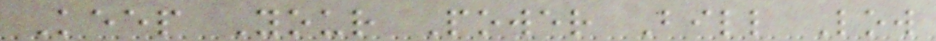Keep Your Power Bill Low
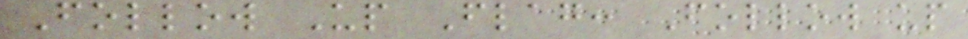Follow Up Flag: Follow up
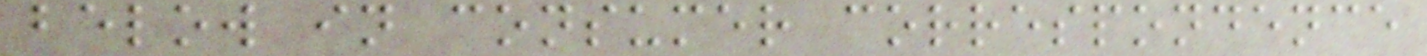below in consumer correspondence
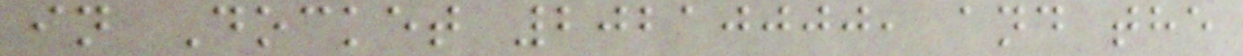in Docket 20210000, and the
